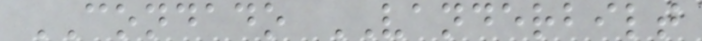CONDADO VANDERBILT
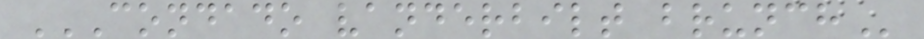CONDADO VANDERBILT BRUNCH
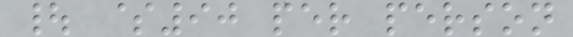| $90 per person
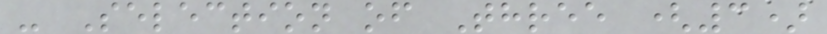- Selection of Three (3)
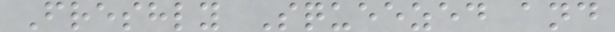Freshly Squeezed and
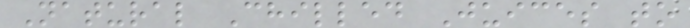Natural Chilled Juices to
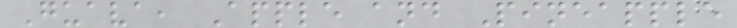Guava, Apple and Pineapple
